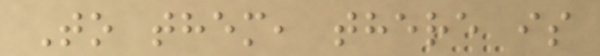To them, there is
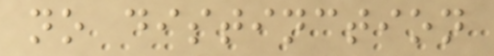no distinction
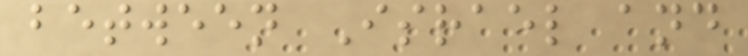between Israel and
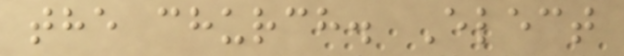the church. Elect
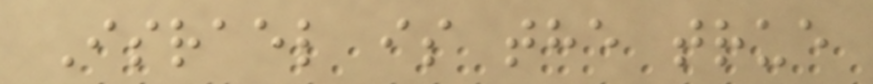Israel is the true
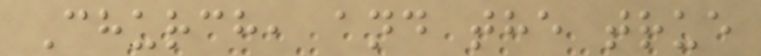Church, and the true
